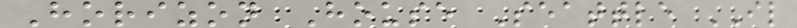Horizon House Seattle IL
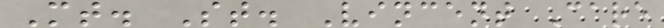Mt. St. Vincent Care
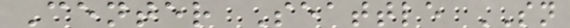Center Seattle SN
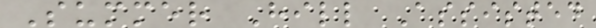Summer Hill Assisted
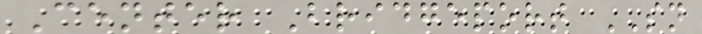Center Bridgeport SN
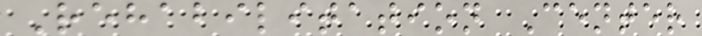Rehabilitation Center
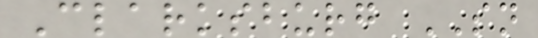Clarksburg SN
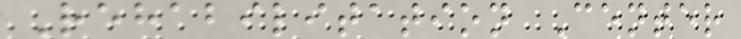Rehabilitation Center
